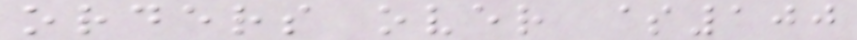orders over $100
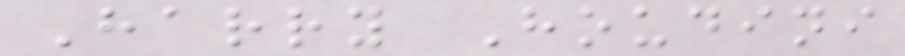Harry Houdini
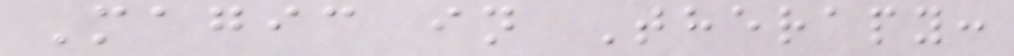Magic in Therapy:
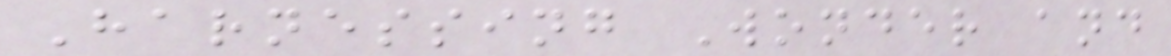Harnessing Wonder and
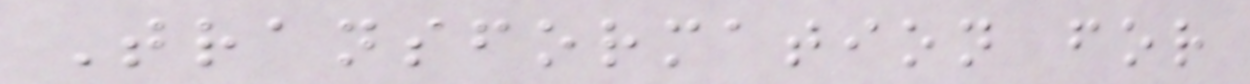Transformation for
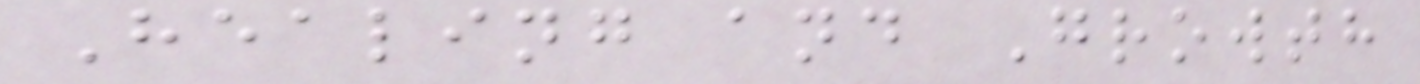Healing and Growth
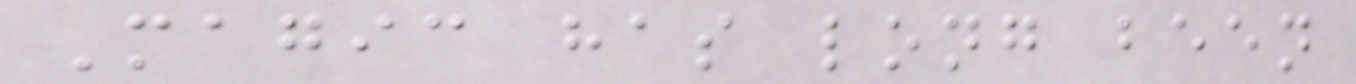Magic has long been
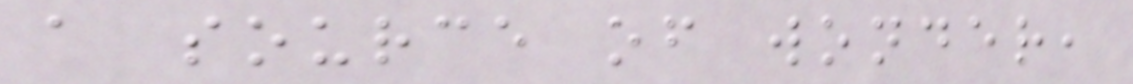a source of wonder,
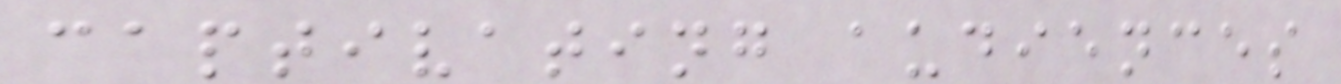captivating audiences
